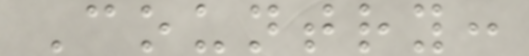Country:
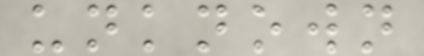unknown
